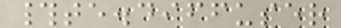#te.diffuser
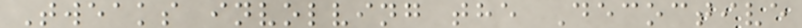Tweaks involving the Decoctive
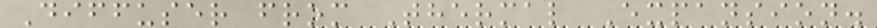Diffuser from Thermal Expansion.
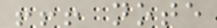!!! note
